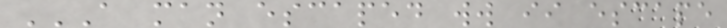A MAN ESCAPED WW II ESCAPE
